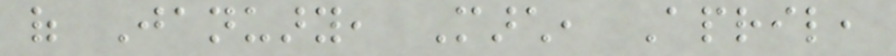of January, March, April,
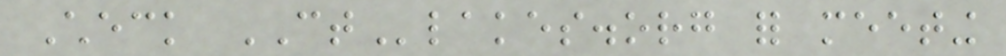Check CTlakes.org for meeting
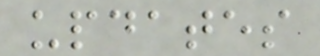updates
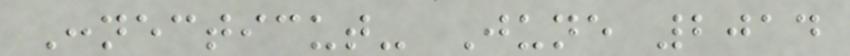Connecticut- June 2014
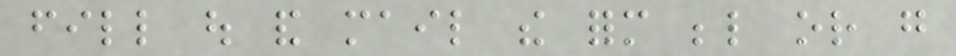fill out and mail the form below or go
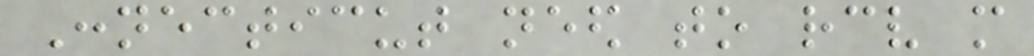Connecticut need to receive more
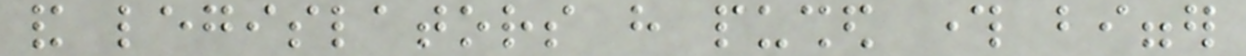and legislators have pushed through bigger
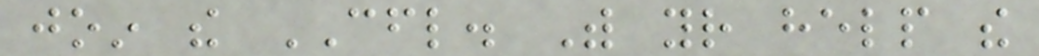join the CFL. With your help the
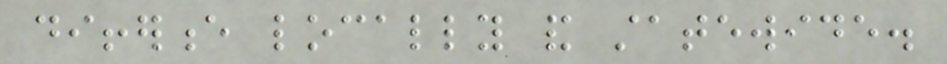difference locally and statewide.
